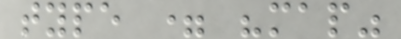type = "map"
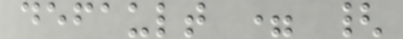default = {
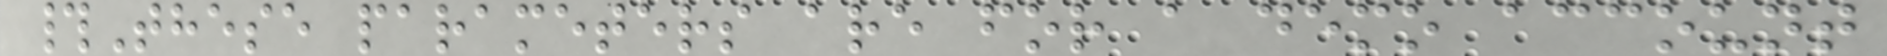#These parameters are for a demo account
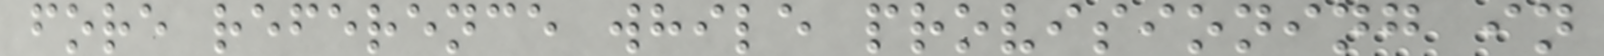fore reference while provisioning in
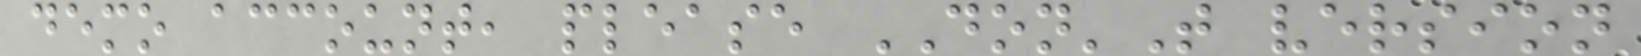demo account, please DON'T version
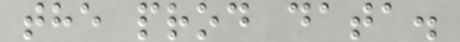the prod data.
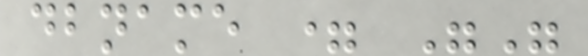dbname = ""
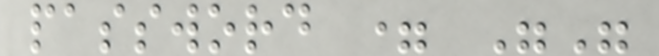password = ""
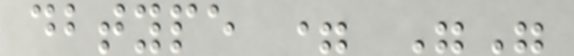dbtype = ""
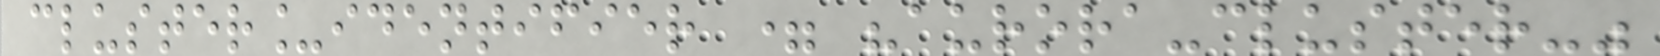cluster_identifier = "aurora-cluster-"
